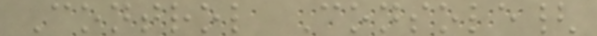Control Console{
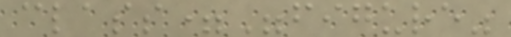class="figure"
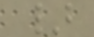}
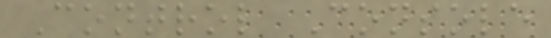Control Console
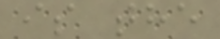is the
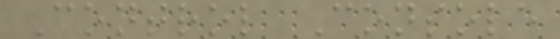Control Console
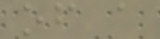of a
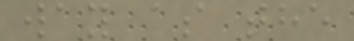way as the
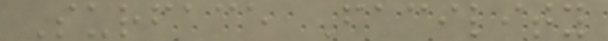Surface Facility
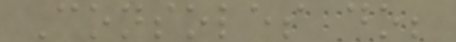Consoles do;
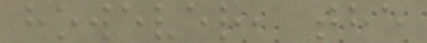however, the
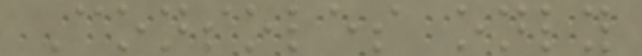Consoles only
